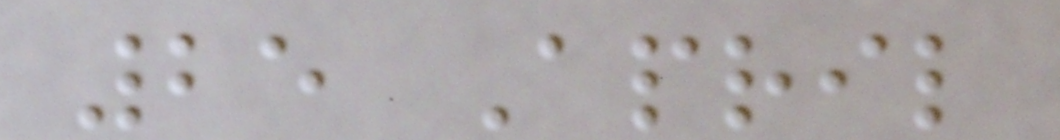25 April
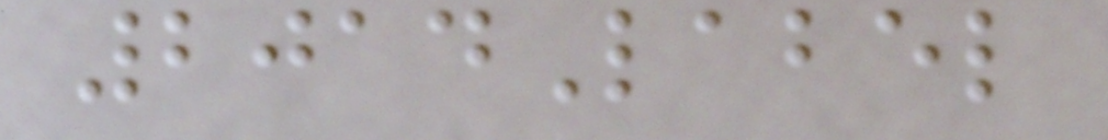2014Label
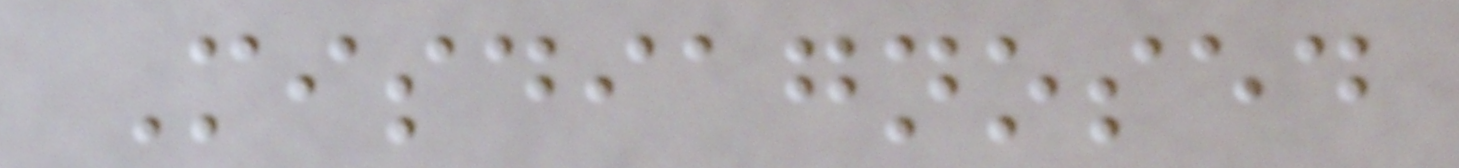Misdiagnosed
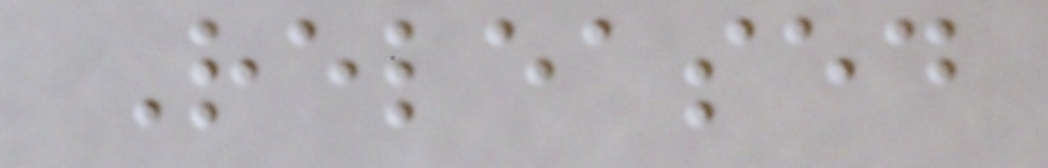Released
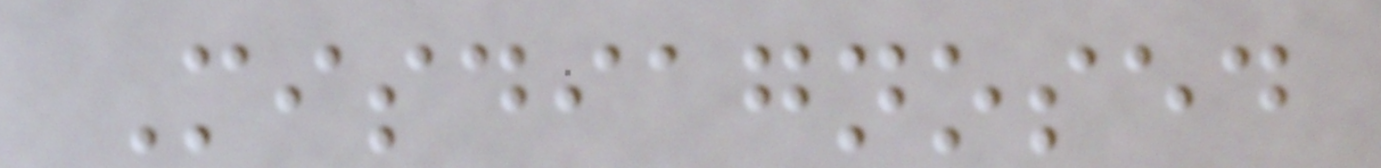Misdiagnosed
